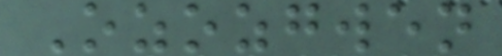Ozozgwen
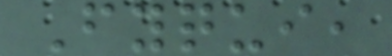Fyqui,
